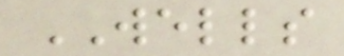WELLS
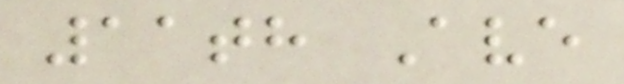11th Ave
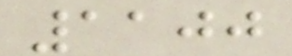1100
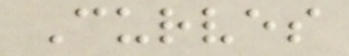Curves
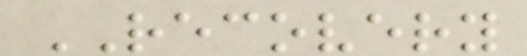RECOVERY
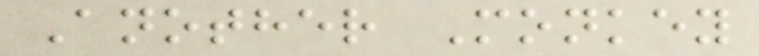Another Monkey
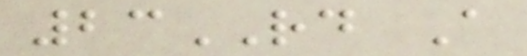23RD A
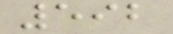592
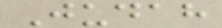Judah
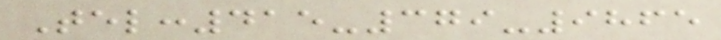Tel:415-379-9865
